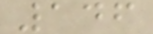146
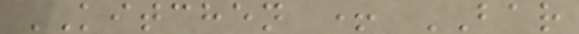KITCHEN + BAR
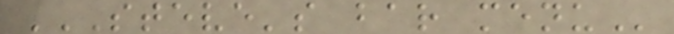STEVE'S BAR MENU
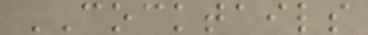COCKTAILS
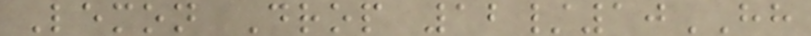Lemon Drop 12/10HH
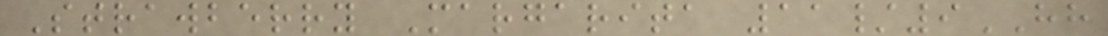Strawberry Margarita 11/9HH
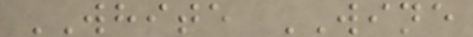WHITE WINE
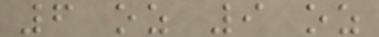6 oz 9 oz
